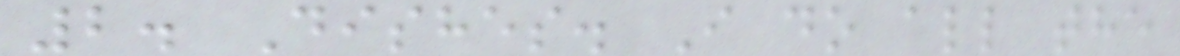2. Dishes. I do all the
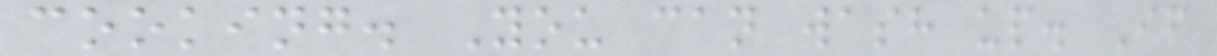cooking. You can wash up. If
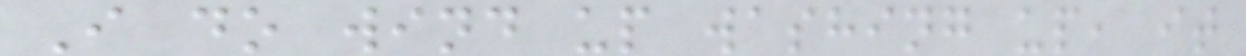I do wind up washing up, it
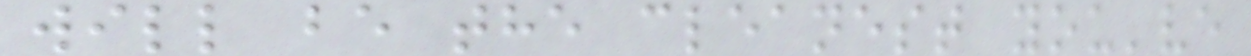will be the cleanest you've
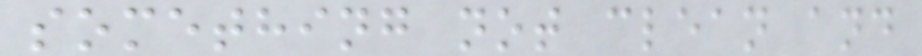something not clean and
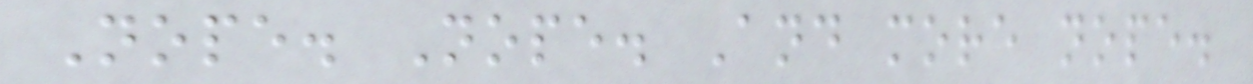Nope. Nope. And more nope.
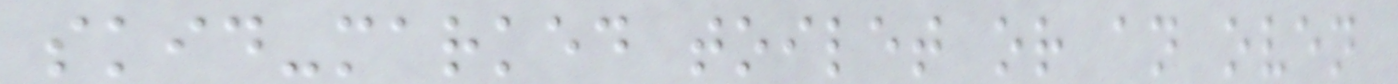skid-marked toilet or an oven
